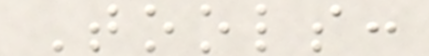Tools:
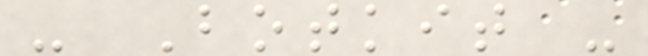- Botkit -
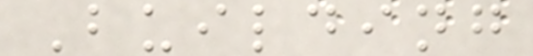Building
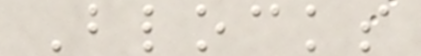Blocks
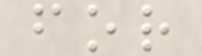for
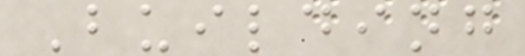Building
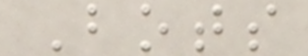Bots
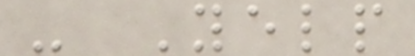- Yelp
